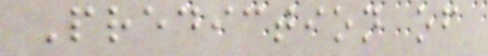Prediction of
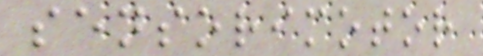sensorimotor
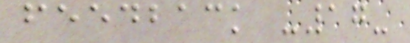feedback -17-
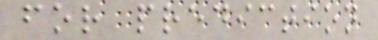for prediction
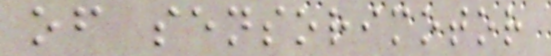of sensorimotor
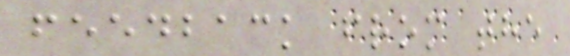feedback from the
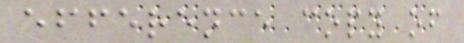efference copy of
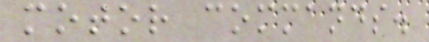motor commands.
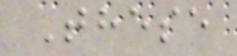These
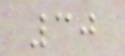30
